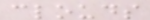clouds
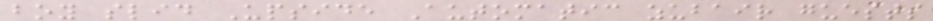boy slid Upside Automatic zubair guests
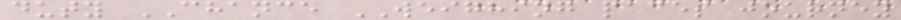duty CHANCE WEIGHING paces journey
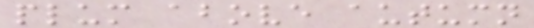plum above autumn
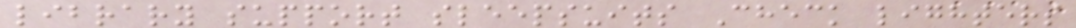library support sleepsuits Check lighters
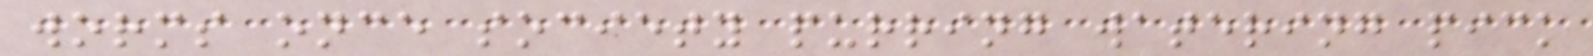worms once society purring watering pick
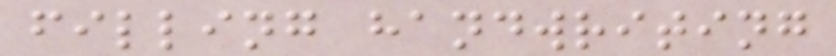filling handwriting
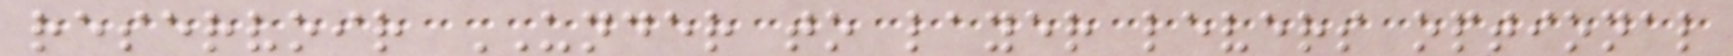reservoir UNDER to layer levers optional
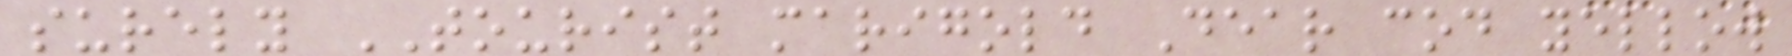surely TOURIST marigold Dear cod yellow
